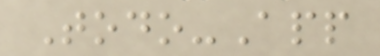Todo-App
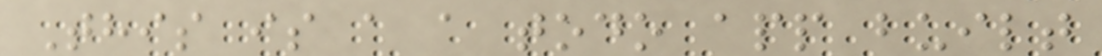This is a a todo app built
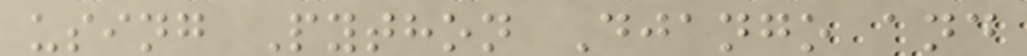using Python Django and
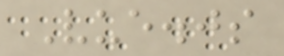Vue.js
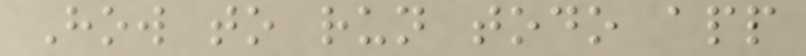How to run todo app
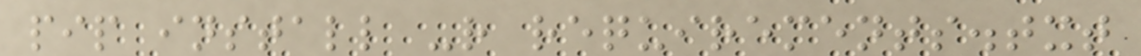pip install -r requirements.txt
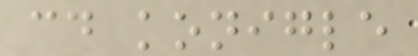cd konigle
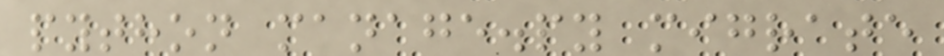python manage.py migrate
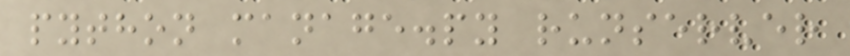python manage.py runserver
